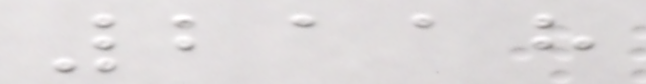2118
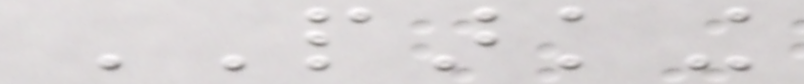PARKING
